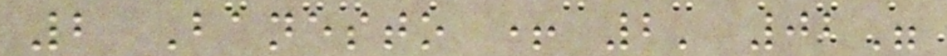2 Banesto + 2' 02"
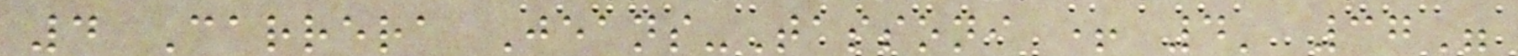4 Carrera Jeans-Tassoni + 4' 37"
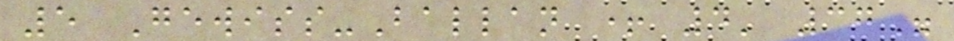5 Gewiss-Ballan + 4' 37"
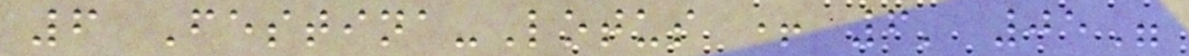6 Festina-Lotus + 6' 05"
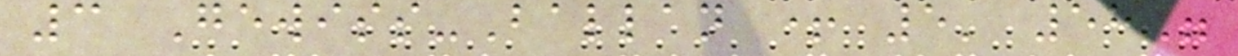3 Gewiss-Ballan + 5' 58"
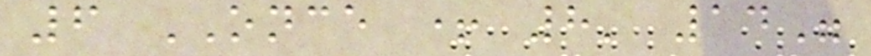6 ONCE + 8' 14"
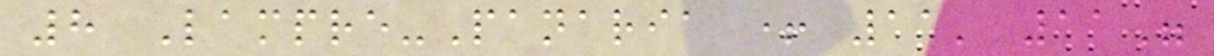8 Lampre-Panaria + 11' 11"
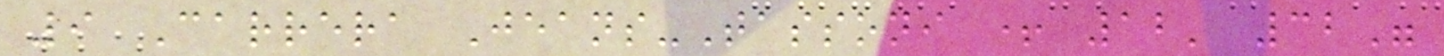9 Carrera Jeans-Tassoni + 12' 32"
